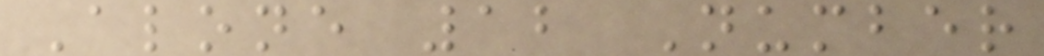Alone 12 Number
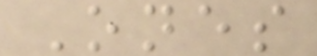Ones
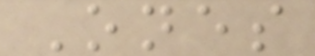Ones
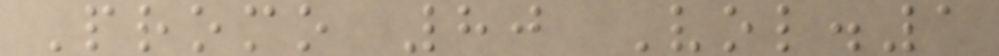Promo 80 Vol.1
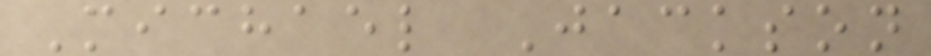Michael Jackson
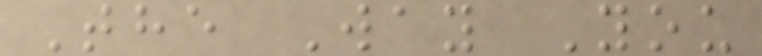The Way You
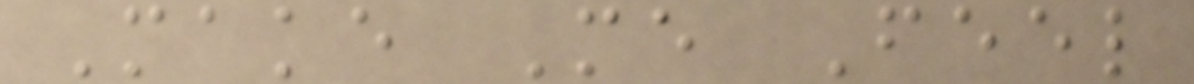Make Me Feel
